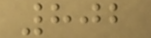802
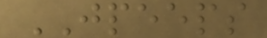JPEEPS
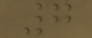7
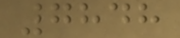7848
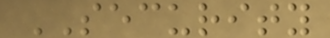SECURITY
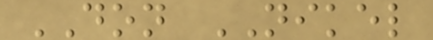DON NIKEL
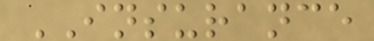INSURANCE
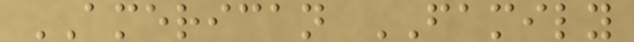AMERICAN FAMILY
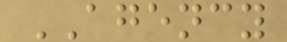AGENCY
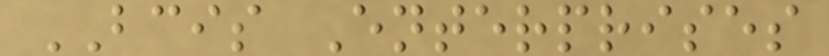BCIS Enterprises
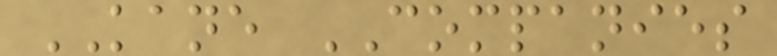KANE COMPANIES
